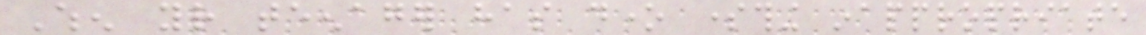When your teenager has done something inappropriate
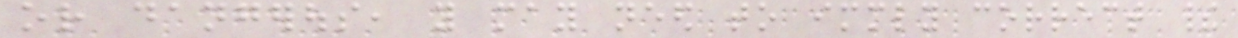or dangerous, you may need to immediately correct their
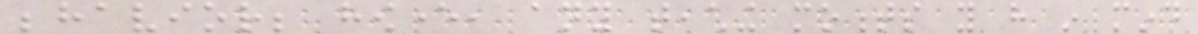behavior; however, any teaching moments you have in mind
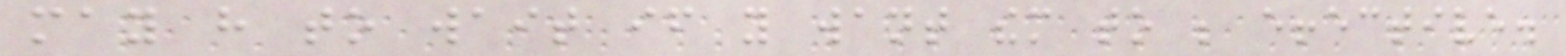may have to wait if you want them to be effective.
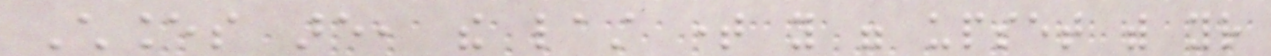Chances are, the last time you were upset with your
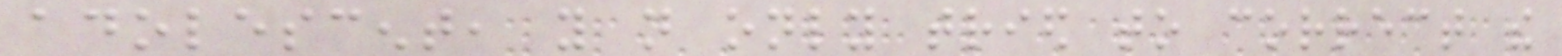adolescent, you not only tried to correct the
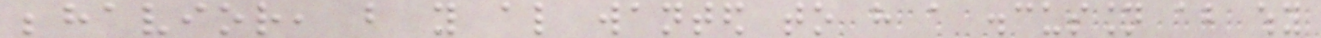behavior, but you also wanted to have a discussion about why
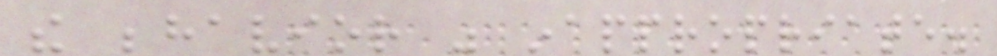the behavior was inappropriate.
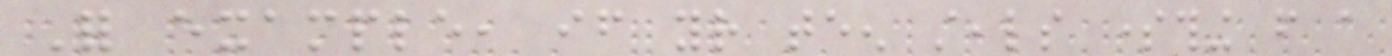For example, if your teen steals something from a
